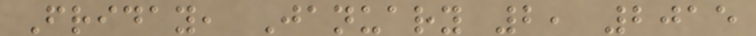Friday, January 2, 2015
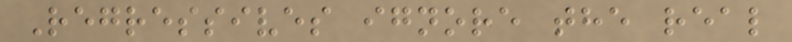Regressives ignore the real
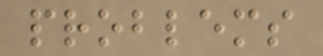problems
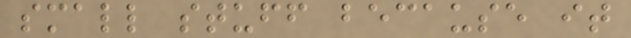small stuff because it
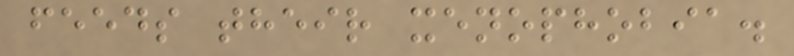feeds their xenophobia.
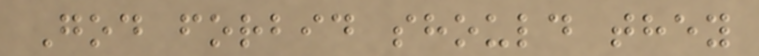God forbid should they
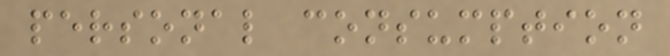personal consumption
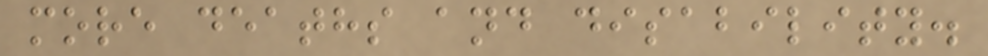more deaths and disability.
